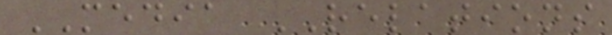MEDIA RELATIONS
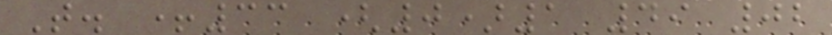T. +33 (0)1 49 02
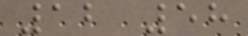12 58
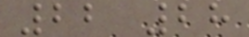22 28
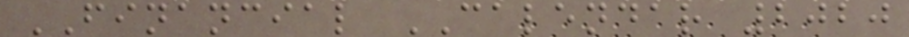FINANCIAL CALENDAR 2020
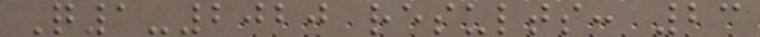Q1-2020 results: 23
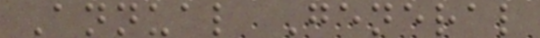Annual General
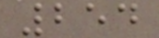254
